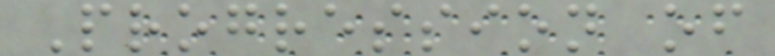Progression of
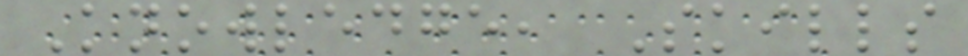Knowledge, Skills
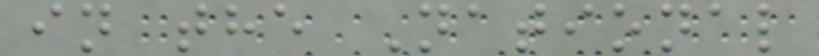in the National
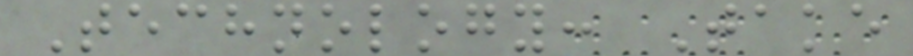Technology: Take
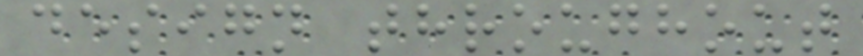design throughout
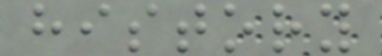history
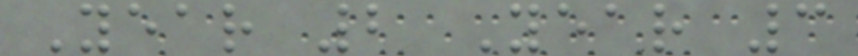Year 2 Year 3
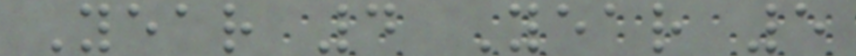Year 4 Year 5
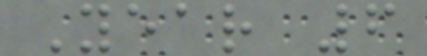Year 6
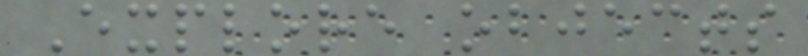Explore objects
